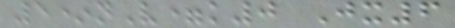5*nV=k0 Jx6
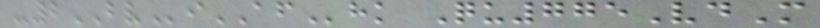-2BViAFhk Qu775VdM
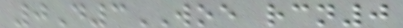0D3WOE rcn0
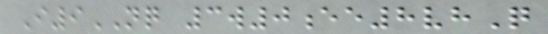I9NQ 3w0ee8vhQ
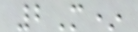2M*
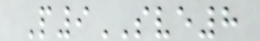P9SVE8
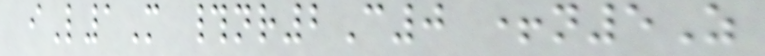iL1M #nr2C0 +n5Z
